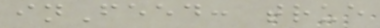inFeed: true
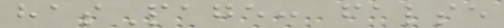hasPage: false
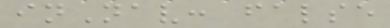inNav: false
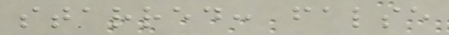starred: false
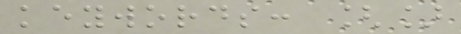keywords: []
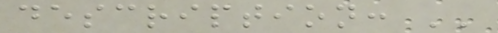description: ''
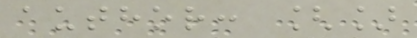author: []
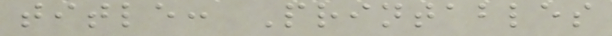title: Printables
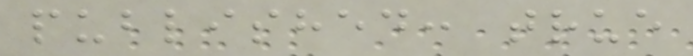published: true
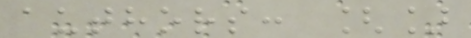authors: []
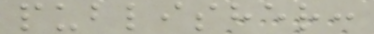publisher:
